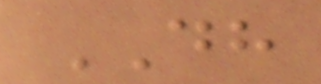DH
